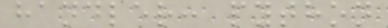handler: python
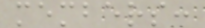members:
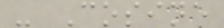- Cosine
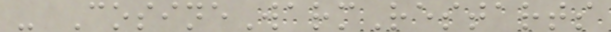- CosineWarmRestarts
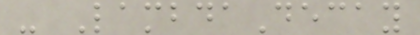- LambdaDecay
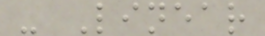- Linear
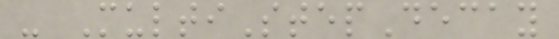- MultiStepDecay
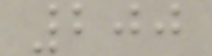200
